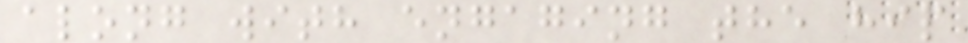along with engaging the hip
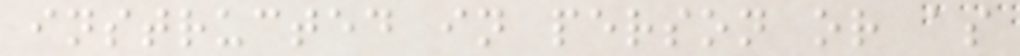instructed in person or as
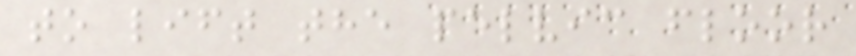to lift the pelvic floor
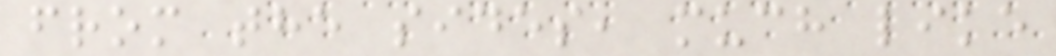from the sides, much like
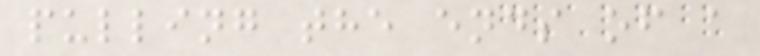pulling the ends of a
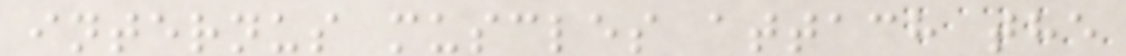internus muscles attach the
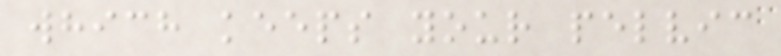which keeps your pelvic
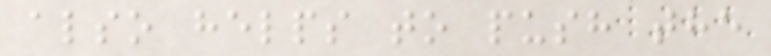also helps to push the
